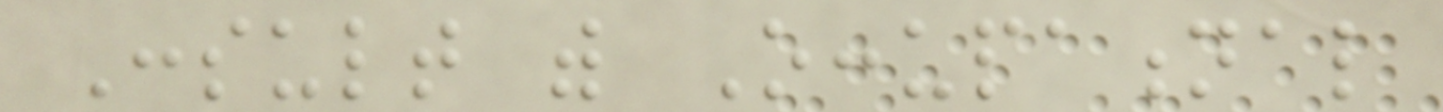Consult with Occupational
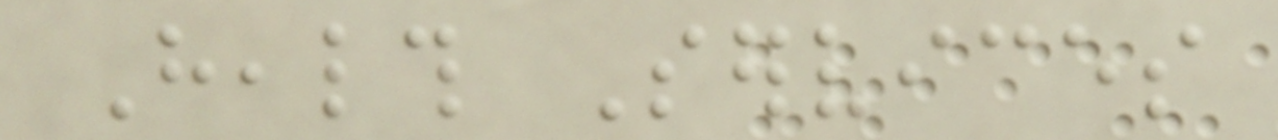Health Services
